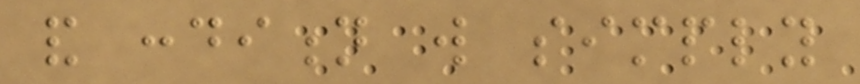and condition will simply
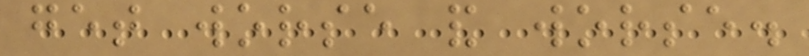get worse and worse.
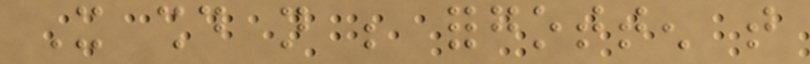It should not be forgotten that
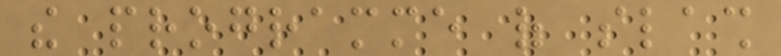the programme of slash
